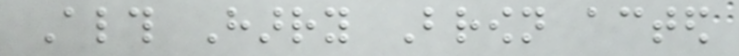Although Harry Brown acted
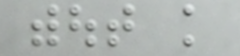without knowledge
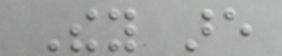They are
